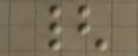{
